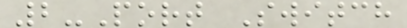2-Port Switch
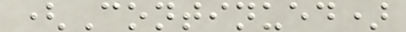(Continued)
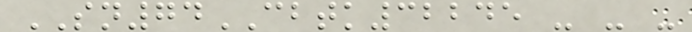SN74CBTK32245 - - -
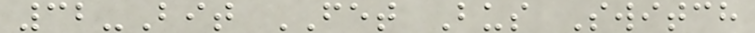32-Bit FET Bus Switch
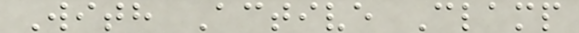With Active Clamp
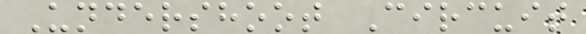Undershoot Circuit
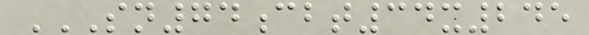SN74CBT34X245
